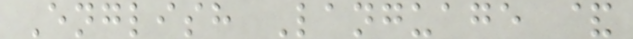English Language &
